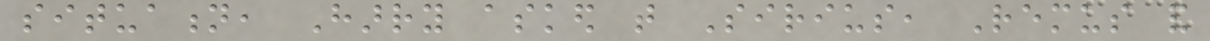situation, Harry asked that Sirius, Remus and
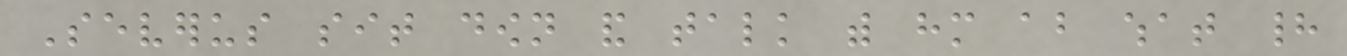Severus sit down and talk with him about what had
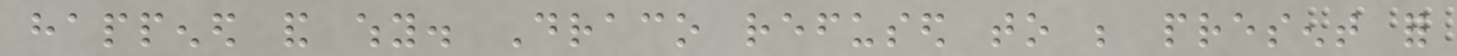happened and why. Draco refused to be present for
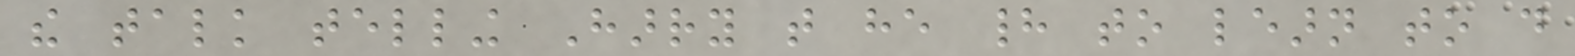the talk telling Harry that he had to learn to do
